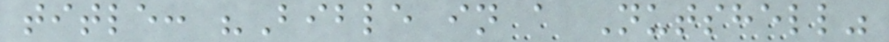title: "Bible in a Nutshell"
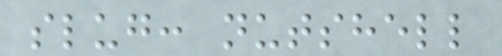slug: nutshell
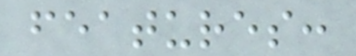features:
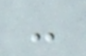-
